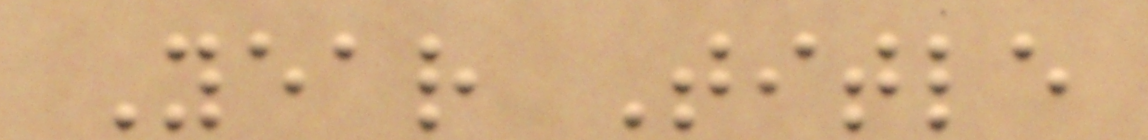Year Title
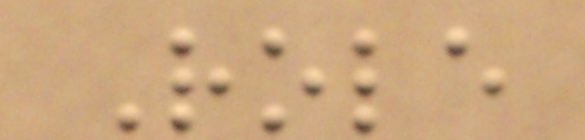Role
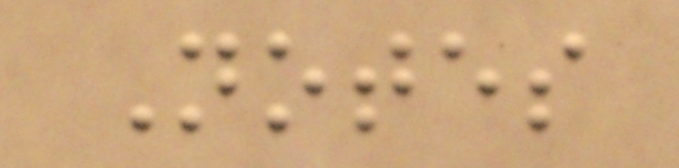Notes
